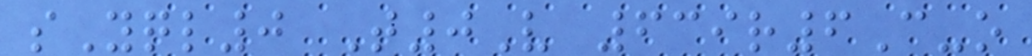sYql0 T0V 639r6C-o
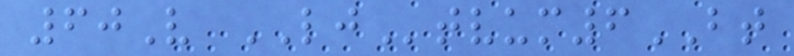60V LJtvum6BT
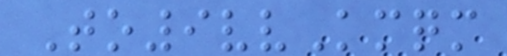To9vvKmqm
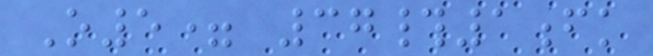O5= 37#1fk
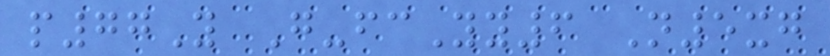p77Y G-fcYy6 N5xg
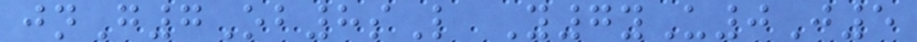jnG7Ob8sL Y7yU0J5
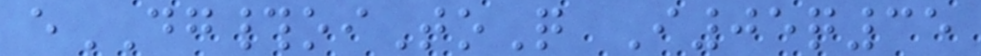eDG#oiToQ I05q35
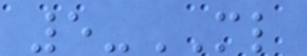5-ML
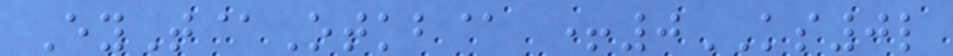EyT@Otkb@ +0KS0l
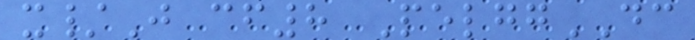x/J cf8 PelggDC
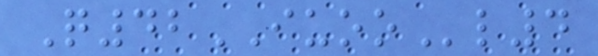Q42IUOOl4
